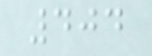404
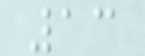13
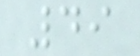49
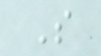S
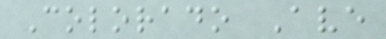Colorado Ave
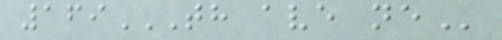169TH AVE NE
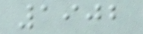1902
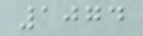1074
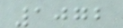1072
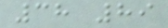38 89
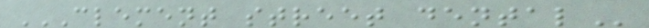CLEMENT STREET DENTAL
